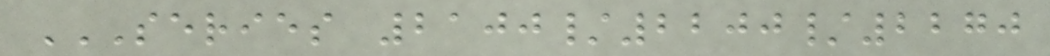SERIES 2100/2200/2270
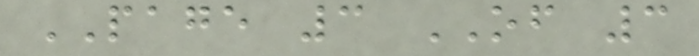PAGE 3 OF 3
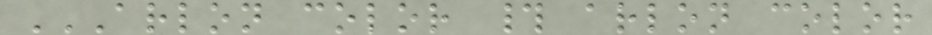ARLON COLOR # ARLON COLOR
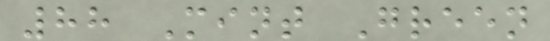88 Mint Green
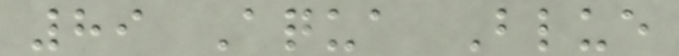89 Aqua Blue
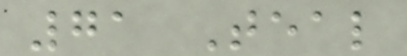71 Teal
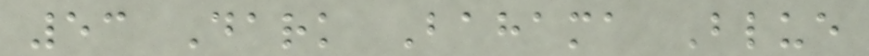53 Dark Bahama Blue
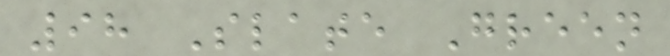98 Slate Green
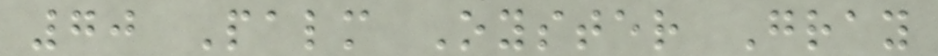70 Palm Oyster Gray
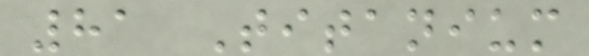81 Titanium
